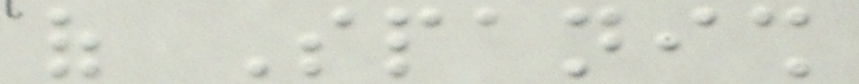of Spanish
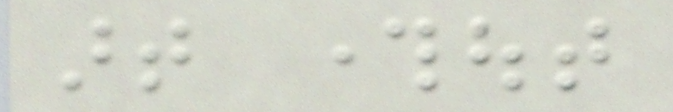art throughout
